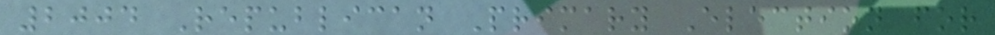2004 Republican Primary Election for
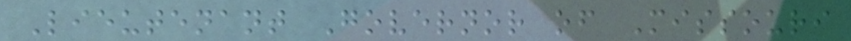Lieutenant Governor of Missouri
